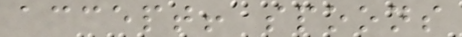accept! spoons
